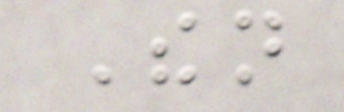Then
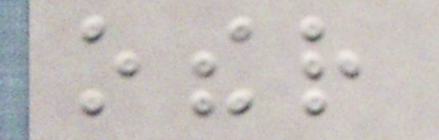other
